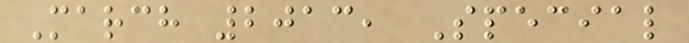March 2013, Special
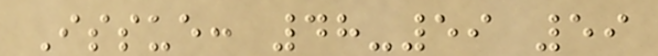Issue: 48-59 59
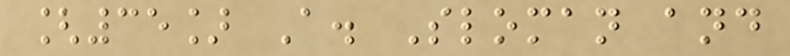[35] A. Sloman and
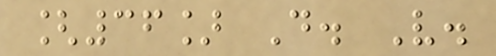[36] D. V.
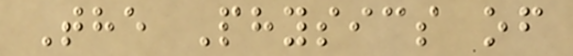The Physics of
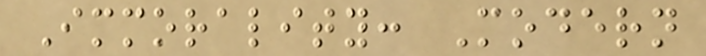Immorality: Modern
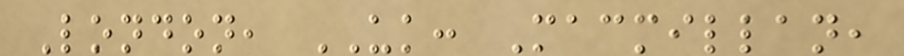London, UK: Macmillan,
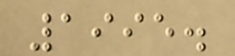1995.
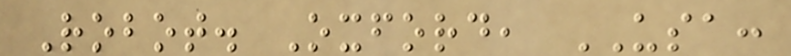Robot. Oxford, USA:
